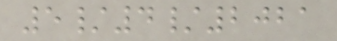5/4/2021
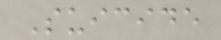Suicide
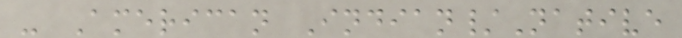- American Indian/Native
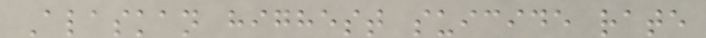Alaskan highest suicide rate
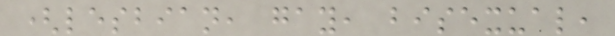(lesbian, gay, bisexual,
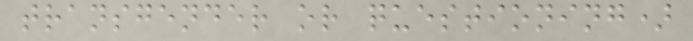transgender or questioning)
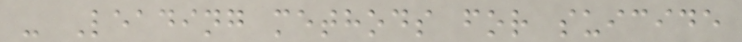- Leading methods for suicide
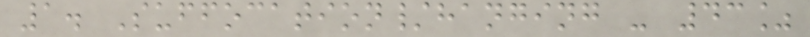1. Suffocation/hanging - 43%
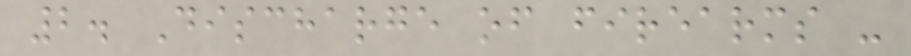2. Discharge of firearms -
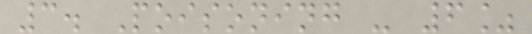3. Poisoning - 6%
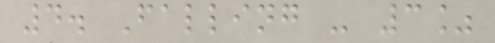4. Falling - 3%
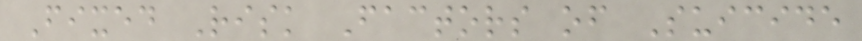Fixed Risk Factors of Suicide
